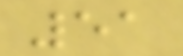51
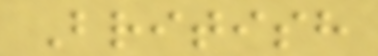British
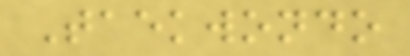Taekwondo
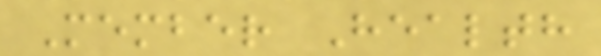Member Health
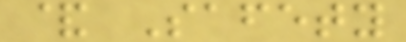& Safety
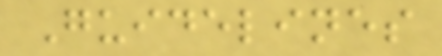Guidelines
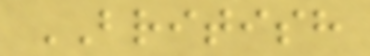BRITISH
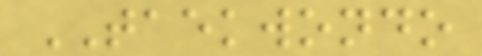TAEKWONDO
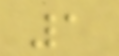1
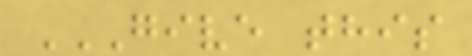GIVE THIS
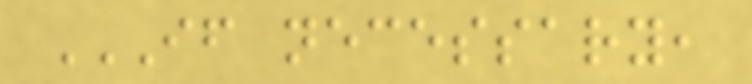IF NECESSARY,
